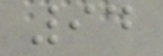94
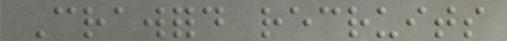Crawford recruits
